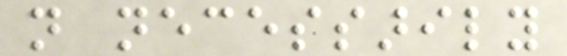not necessarily
